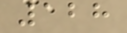128
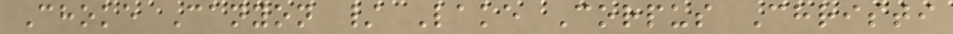Choke Canyon / Lake Corpus Christi
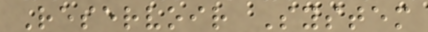Reservoir System
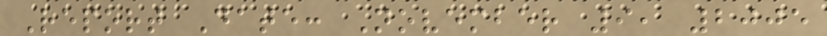Report Date: November 9, 2005
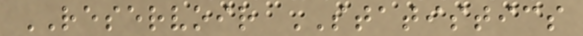RESERVOIR STATISTICS
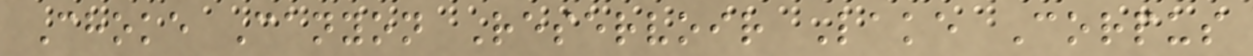Choke Canyon Reservoir Lake Corpus
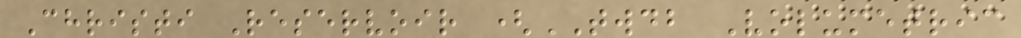Christi Reservoir (TWDB Volumetric
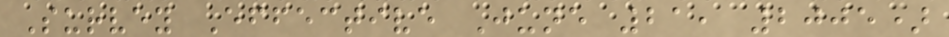Survey Effective June 21, 2005)
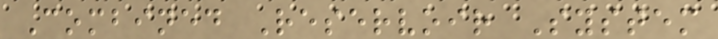Combined Reservoir System
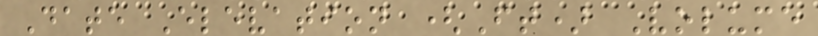Date Elevation (Ft) Volume
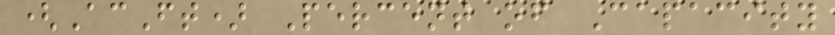(AcFt) Percent of Capacity
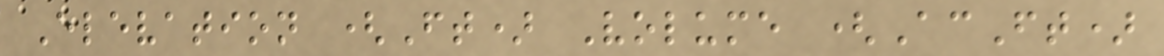Elevation (Ft) Volume (AcFt)
